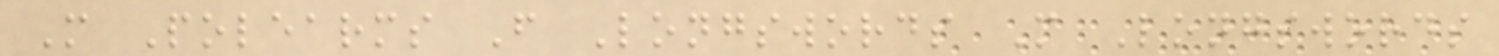M Polearms F Longswords M Longswords
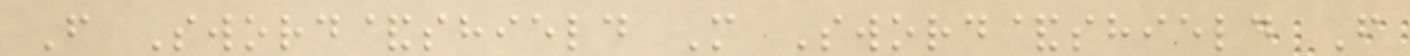F Sword&shield M Sword&shield F
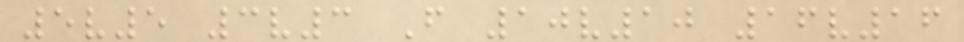5v5 3v3 F 10v10 16v16
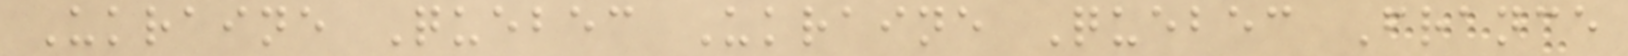Ukraine Quebec Ukraine Quebec France
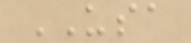USA
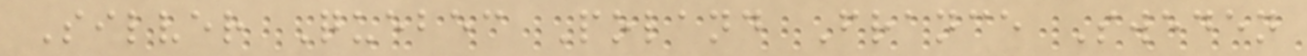Silver Quebec Poland France Sweden
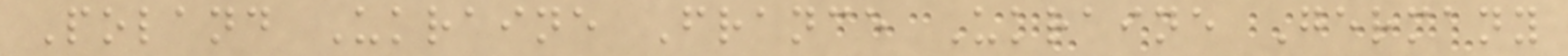Poland Ukraine France Ukraine Germany
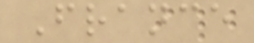France
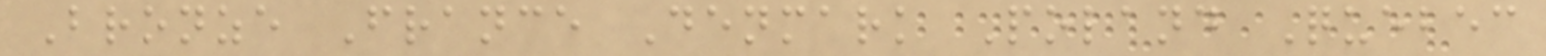Bronze France Denmark Poland Quebec
